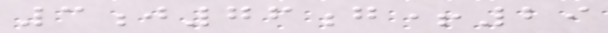3j76g+29
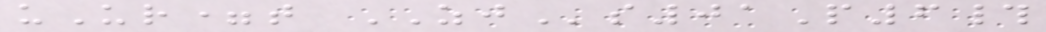uUr=t ZJs01P6#
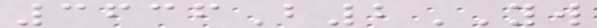3636B2YW
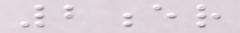2er
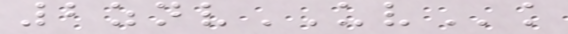2znvUVk
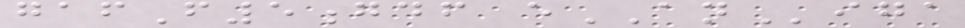gafF5gdf eANiga
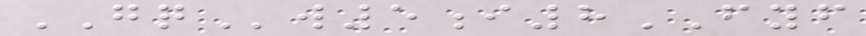GQw5i8FYF
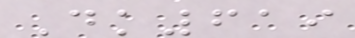Dk619
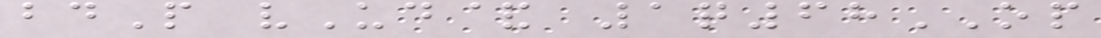bdP vUd& 1q68OP
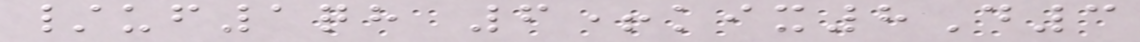/uf1qh 6+kix8D3
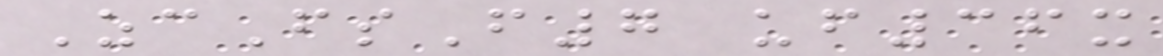ZcFsF7 uf36x
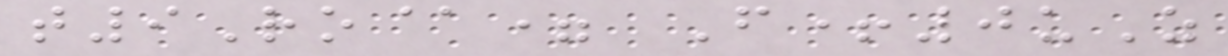t9Ro@= F+0uZ
